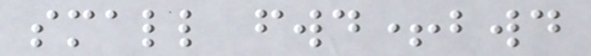small fwd+bwd
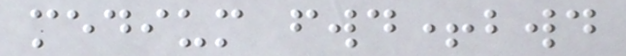medium fwd+bwd
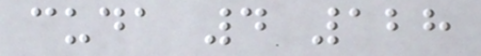cuda 4 128
